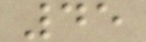45
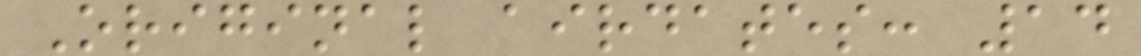Original airdates: 14
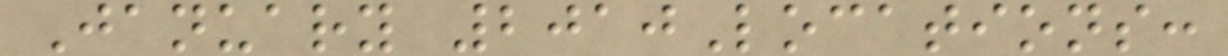January 2010Locations:
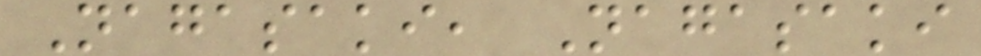Nagasaki, Nagasaki
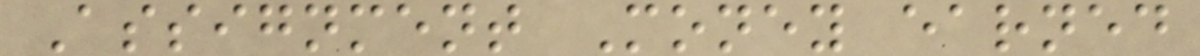Assignment Money earned
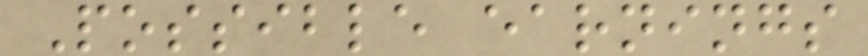Possible earnings
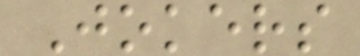Jokers
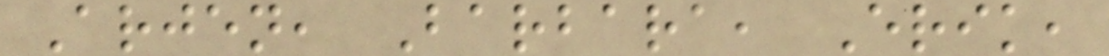Arjen, Barbara, Erik,
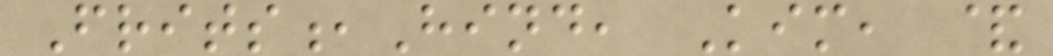Frits,Hind, Kim, &
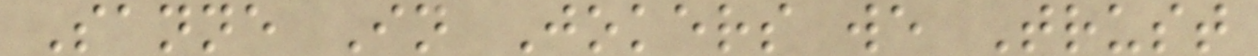Sanne In Jokers we Trust
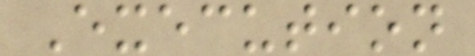Execution
